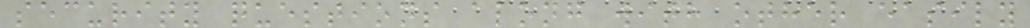security questions along with other easily
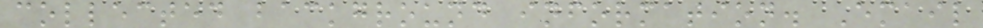collected background information. Email
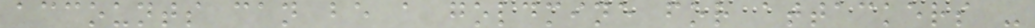accounts can be a goldmine for attackers -
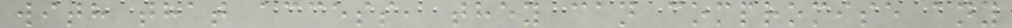with that access, they can compromise any
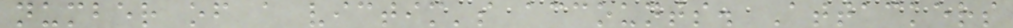number of a victim's accounts. Attackers
